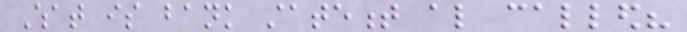What is bank statement also called?
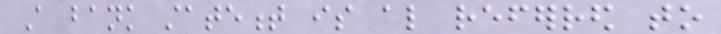A bank statement is also referred to
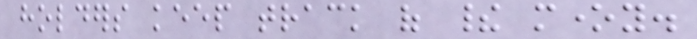holders keep track of their money.
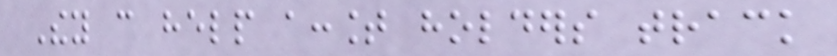They can help account holders track
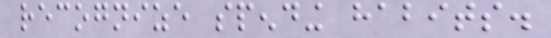recognize spending habits.
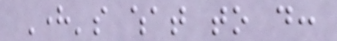Here's what to do:
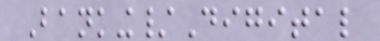Banking/Digital
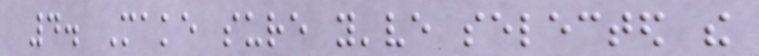4. Make sure you've selected the
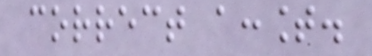correct account.
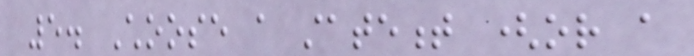5. Choose a statement (or a
